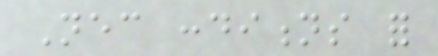Necessary conditions for
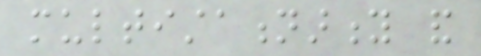multistationarity and
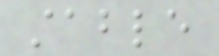stable
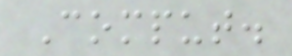Comput.
